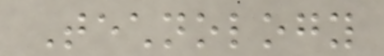Technology
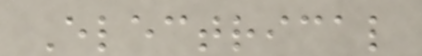Electrical
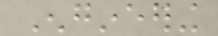Engineering
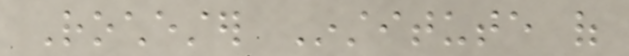Rochester Institute of
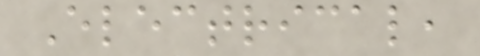Electrical,
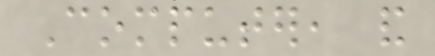Computer, and
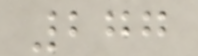277
